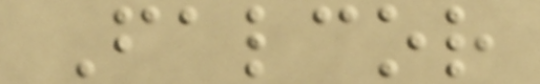Falcor
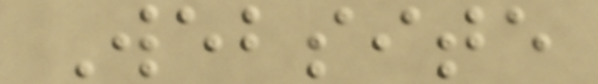Website
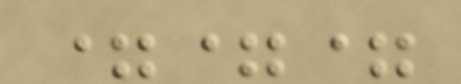===
